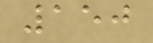150
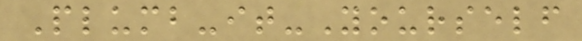Plumb-it-Yourself
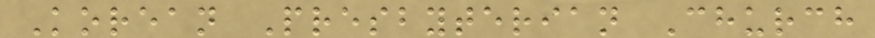Korean Presbyterian Church
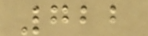722
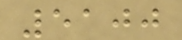5100
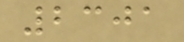2301
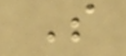S
